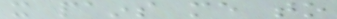it pains me to
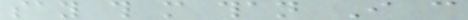say this more than I can
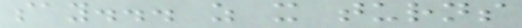say... as it turns
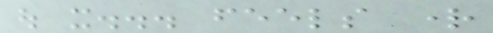out it... feels right
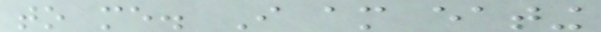to me. I am eating
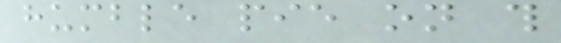humble pie on this
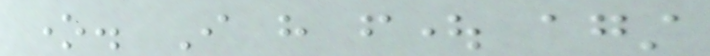one. I have fought against
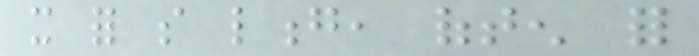it for so long, often for
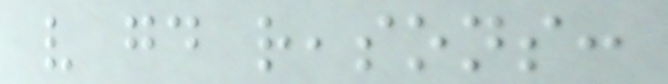very good reasons:
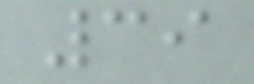39
